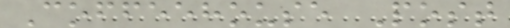Coffeehouse Post
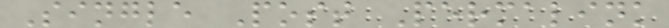Single Post Permalink
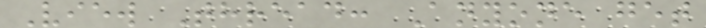View Thread: Anyone get
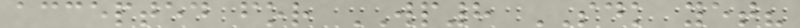accepted for WP8 SDK yet?
